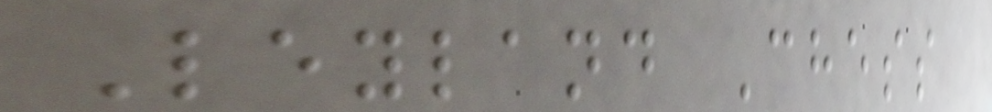Leyland Chess
